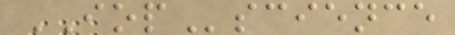IOPscience
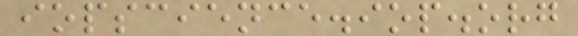iopscience.iop.org
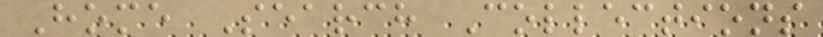Home Search Collections
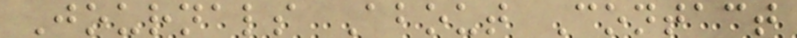Journals About Contact
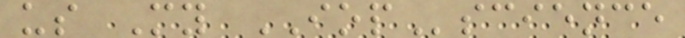us My IOPscience
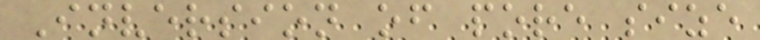Inversion of pore size
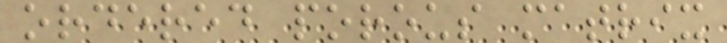ordered porous matrix
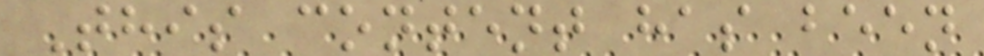This content has been
